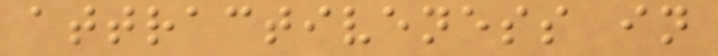attractiveness in
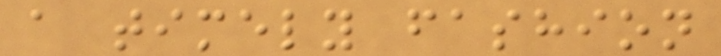a timely fashion
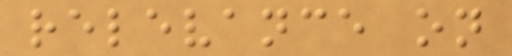relevance on
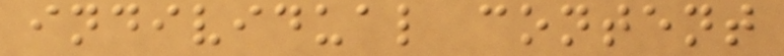individual content
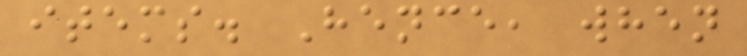items. Hence, when
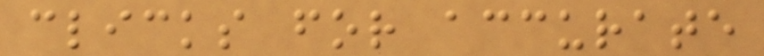clicks for accurate
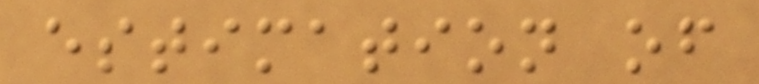estimation of
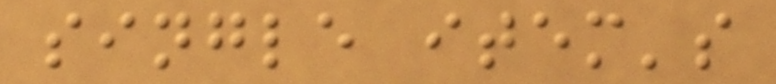single item's
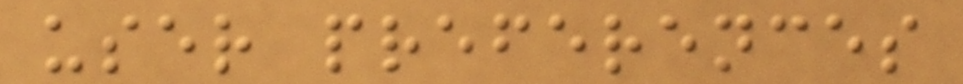user preferences
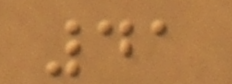41
